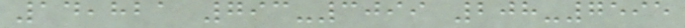14,821 793-3099 208-7595
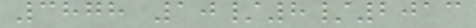3878 10/8/2013
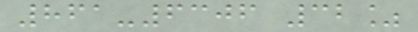861-6306 32%
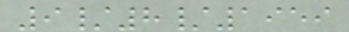9/8/1959
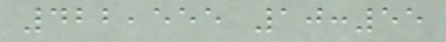422,555 10:55
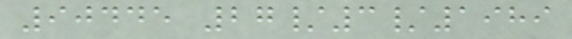90445 27/3/1989
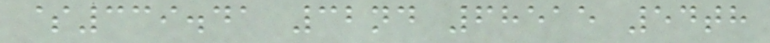$339.41 32nd 68515 54th
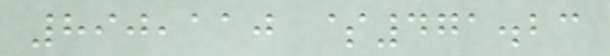890,110 $471.23
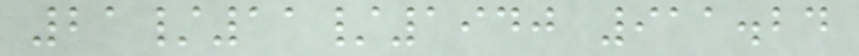21/11/1940 911.24
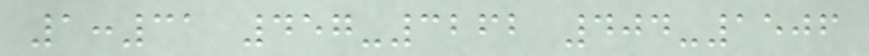1:31 457-3262 404-1506
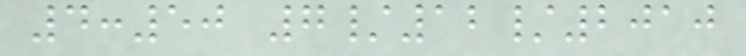4:50 7/12/2010
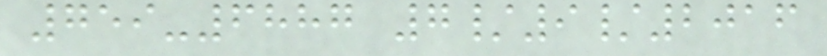759-6887 7/9/2016
